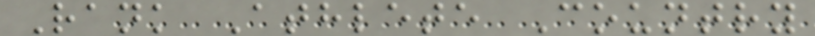Rank Athlete Country
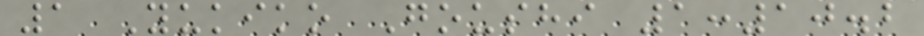1 Yukiko Goushi 1:10.2
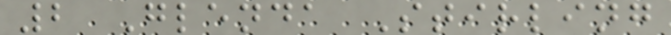2 Glenda Stirling
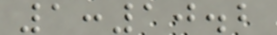1:10.2
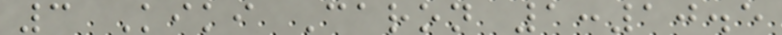3 Kiki Caron 1:10.5
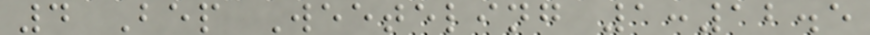4 Bep Weeteling 1:12.5
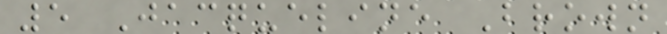5 Jacqueline Brown
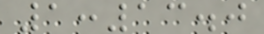1:13.0
